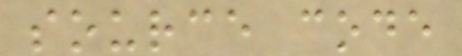source code
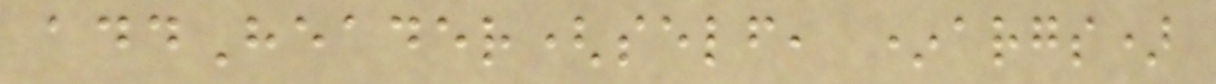addHeader(self, *args)
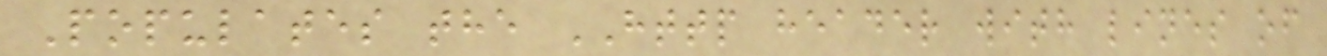Populates the HTTP header with lines of
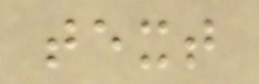text
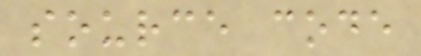source code
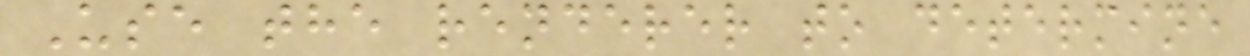Use the renderer to determine
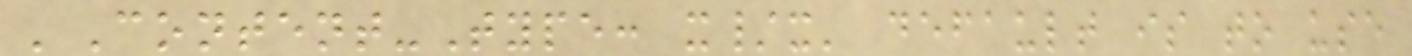'Content-Type: x/x' default is to use
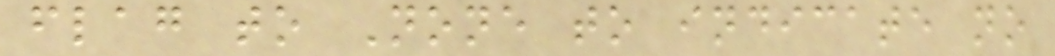flag to None to indicate no
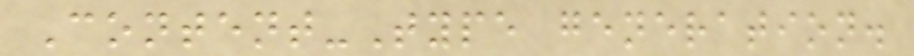Content-Type generation.
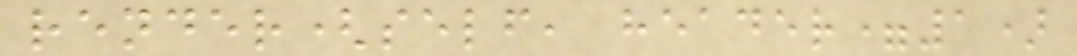render(self, header=1)
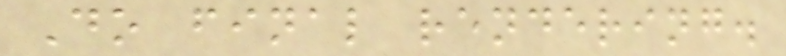Do final rendering.
